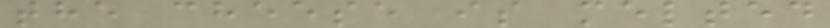the cheese is melted
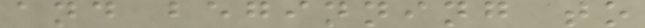and beginning to
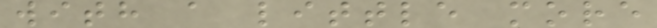with a little more
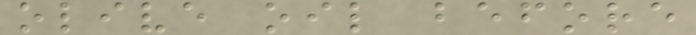olive oil before
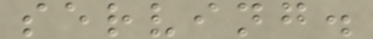serving.
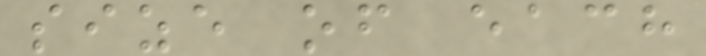size of each
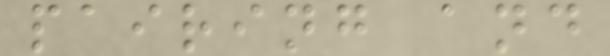pairing and
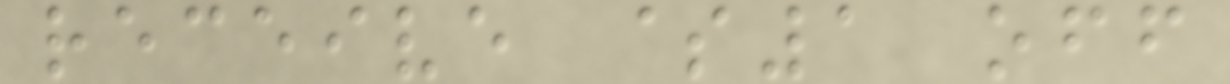receive $1 off
